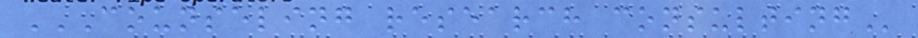COUNSELING RESEARCH CONSULTING
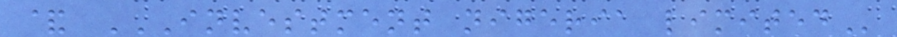& INVESTMENT NIGERIA LIMITED
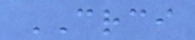CRCI
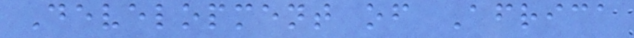Development of Africa
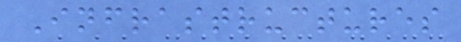Infrastructures
